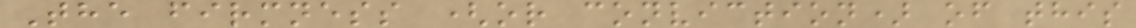The firmness (or conviction) of this
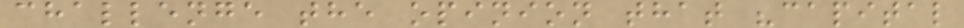challenge the opinion that "capital
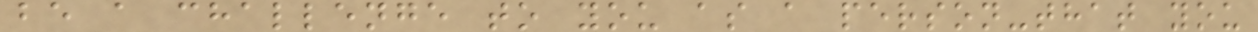be a challenge to you as a person-that you
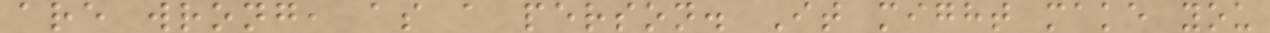are wrong, as a person. It might make you
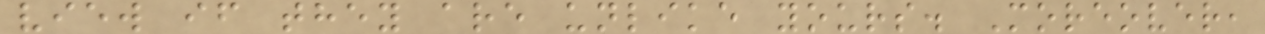view if they are unlike yours. Moreover,
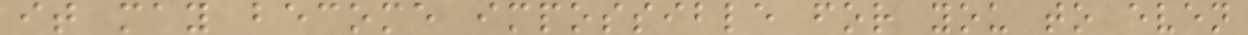it may become impossible for you to even
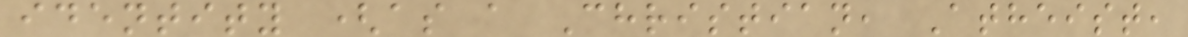identity (as a Christian, Atheist,
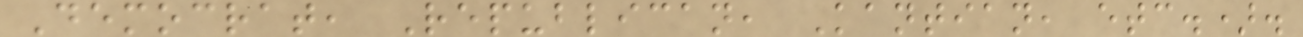Democrat, Republican, Kantian, etc.).
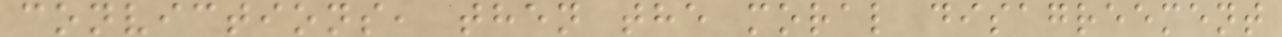convictions, then the moral disagreement
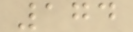174
